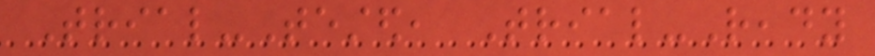Trial-Tested, Trial-Ready
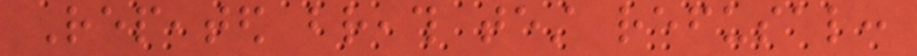Repeated breath test refusal:
